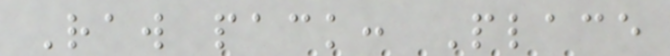Raw pack: Place
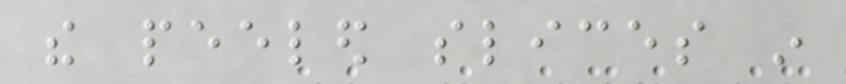the peeled slices in
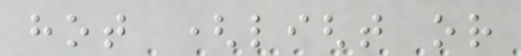hot (light or
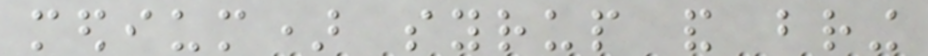medium) syrup and bring
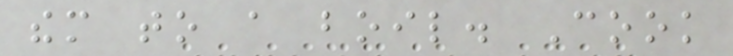them to a boil. Cook
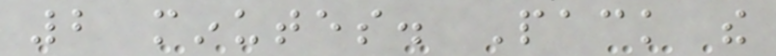2 minutes. Pack the
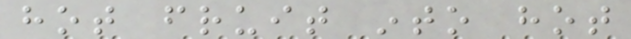hot fruit into hot
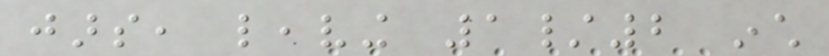jars, leaving 1/2 inch
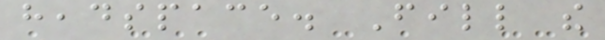headspace. Fill the
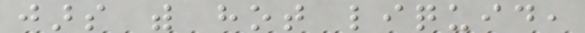jars with hot liquid,
